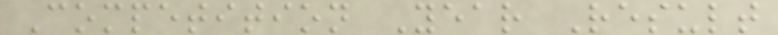Competition Year Result
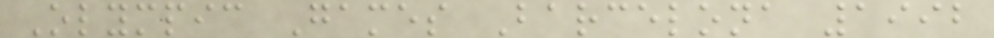Olympic Games Barcelona 1992
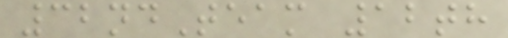32ndTeam 12th
